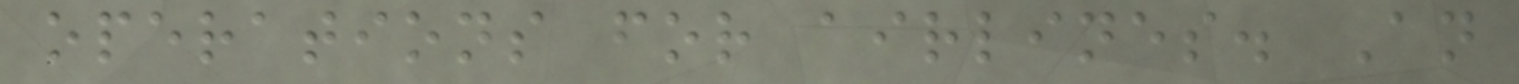operations for airlines. An
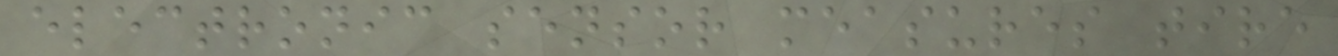electronic sensor measures tire
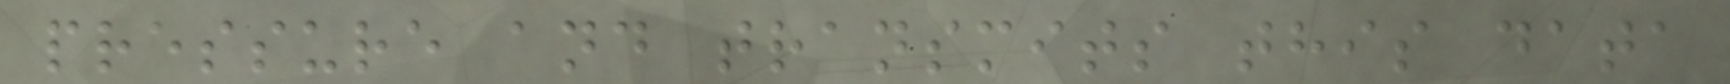pressure and transmits this data
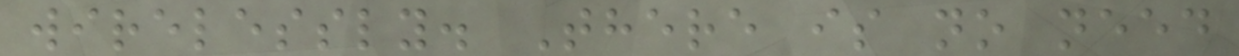wirelessly. There is no need
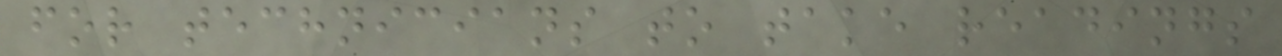for technicians to take readings
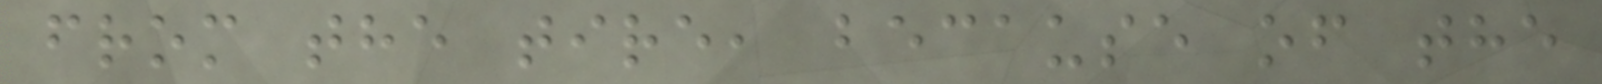from the tire, because of the
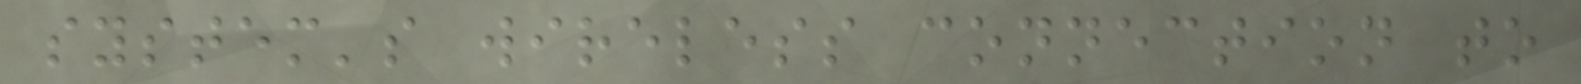system's wireless connection to
